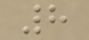8
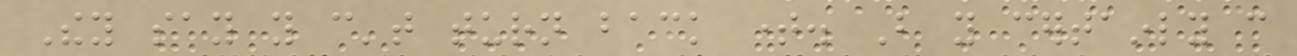They say you can't turn back time. But you certainly can
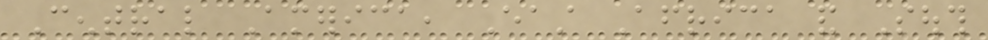Central America, East Africa and South
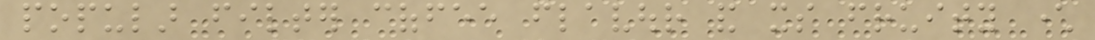popular filter coffee flavour and its fruity character
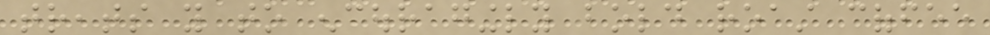treats you to encouragingly bold roast coffee
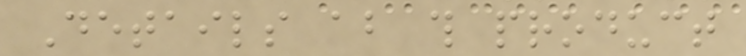Details about this product
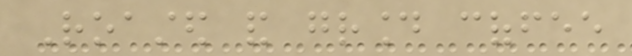Roasted and ground coffee
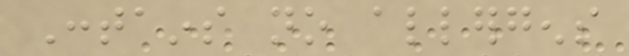Contains no allergens
